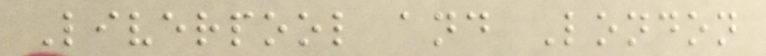Liverpool and London
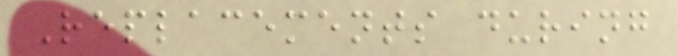Replacements during
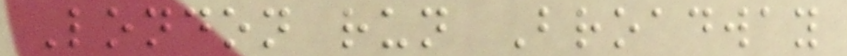London run Broadway
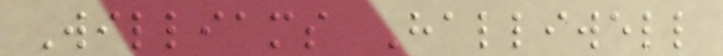Williams Halliwell
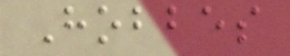Hobbes
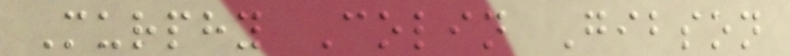Murphy Colin Gibson
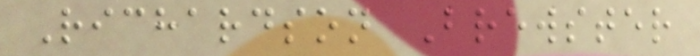Richardson Brewster
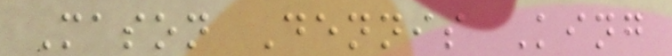Mason Dennis King
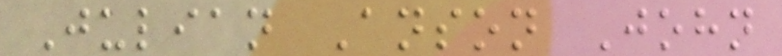Julian Anson John
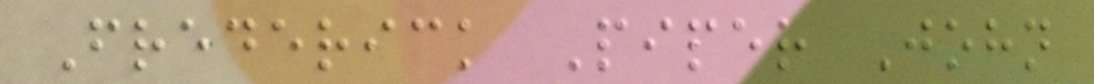Frederick Piper John
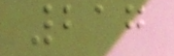217
